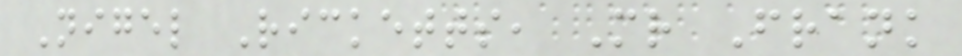Nigel Ricketts, Mr Frank
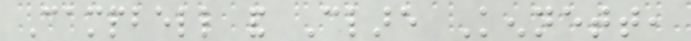Campbell and Clare Kennett,
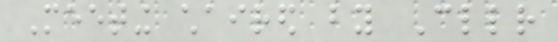Meeting chaired by Cllr
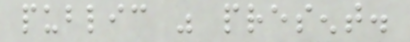public was present.
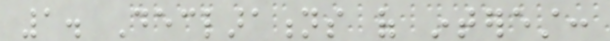1. Declarations of interest:
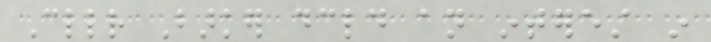Cllr Barker declared an interest in
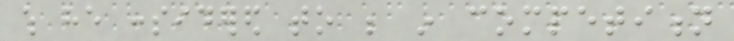which he considered to be in competition
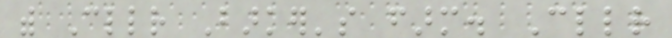with Cllr Barker's farm. Cllr
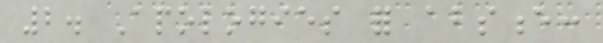2. Apologies for absence:
